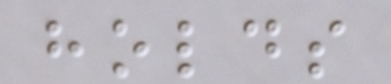holds
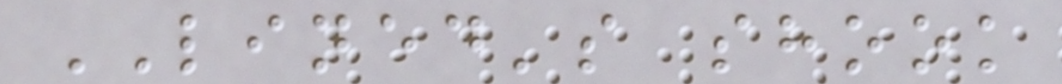LINED's shook
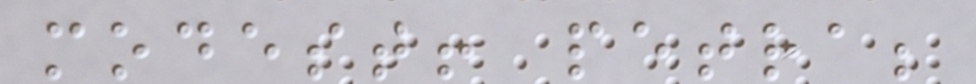modest! petra;
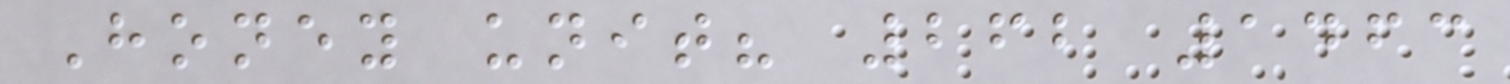Honey unit? 262 1463
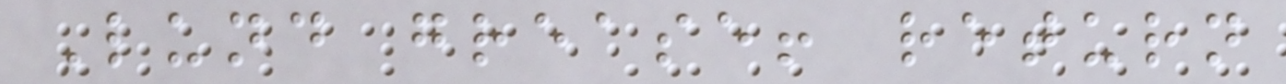Lund grease! return
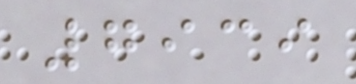7939
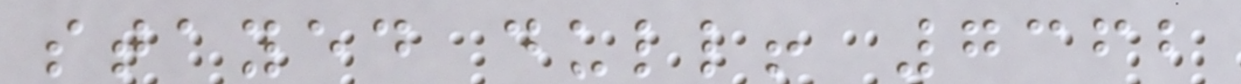stayed dull! 7362
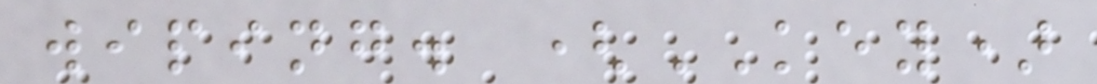wiping. (KEY)
